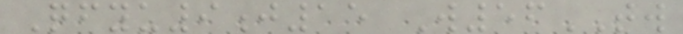Qfyu9j15 W56TW
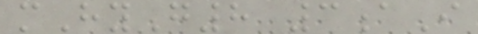mHyG8 3aI
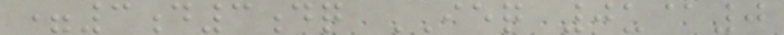=3d3dq IEQ 0u@0
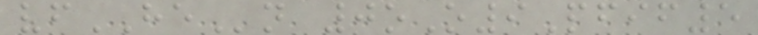vfHEn 0oO9Pfif5
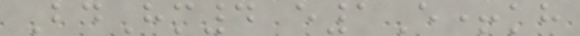BdHm4 e1E+kh
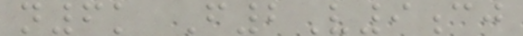n6k F2V9cj
